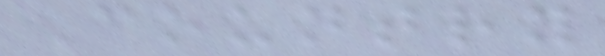Country
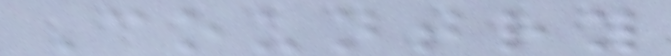Country
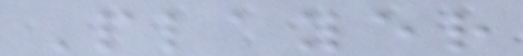Player
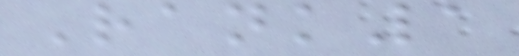Rank1
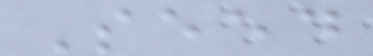Seed
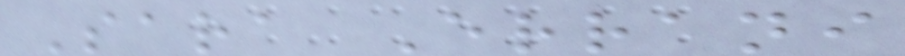Sara Errani
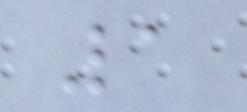1
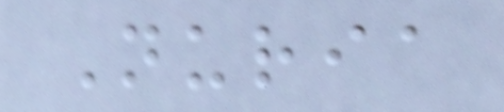Nuria
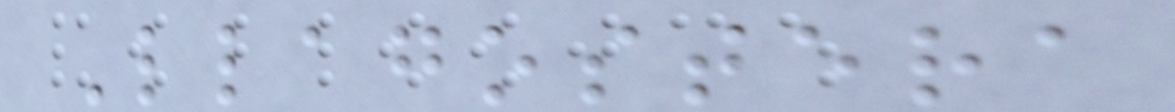Llagostera
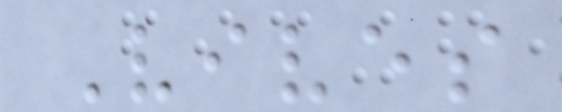Vives
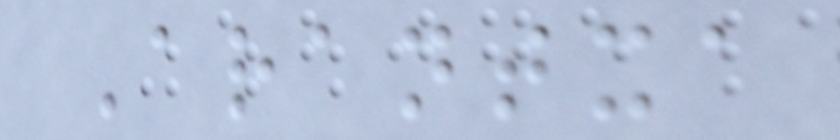Arantxa
